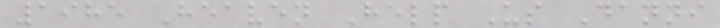1985 Heaven Help Us Danni
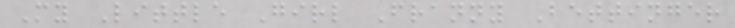My Little Girl Franny Bettinger
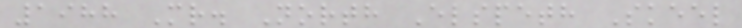1988 Mr. North Elspeth Skeel
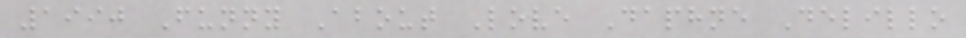1990 Funny About Love Daphne Delillo
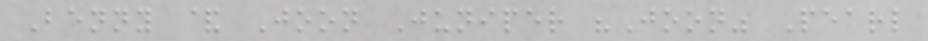Benny & Joon Juniper "Joon" Pearl
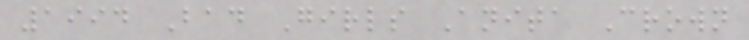1994 Bad Girls Anita Crown
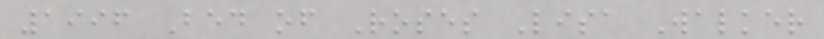1996 Bed of Roses Lisa Walker
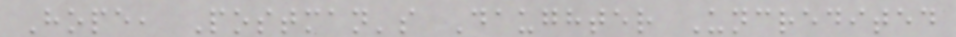Hope, Postman's Daughter Uncredited
